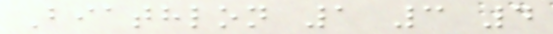Biathlon 1 3 4
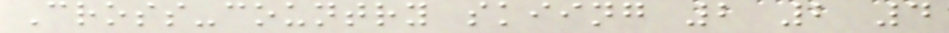Cross-country skiing 2 2 4
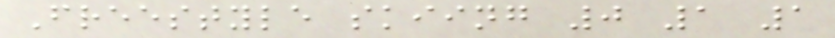Freestyle skiing 0 1 1
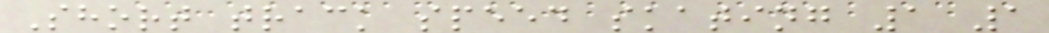Short track speed skating 1 1
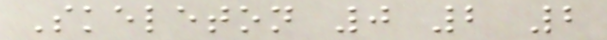Skeleton 0 2 2
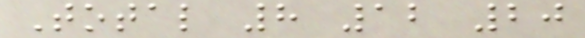Total 8 12 20
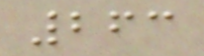263
